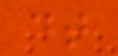dt
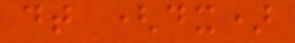dt (dx)
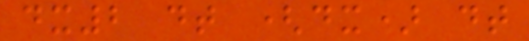dx2 dt (dx) dt
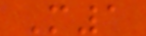M1
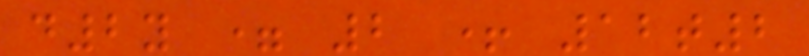d2y = 2 + 12t2
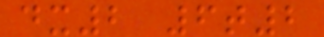dx2 6t2
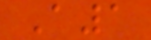A1
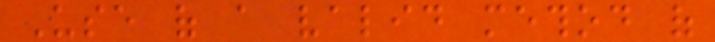Use of a valid method of
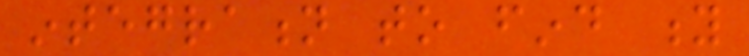integration to find y
